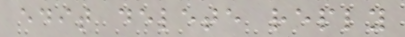edit delete reply
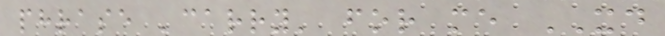phrase 'carry' for me XD
